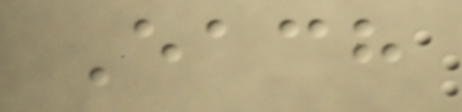Each
